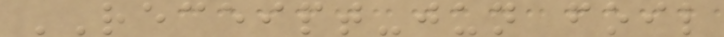RECEIPT-jun foil
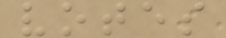votes
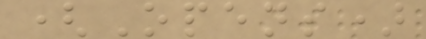(Opens)
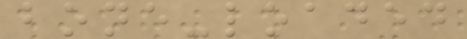bone-loaded
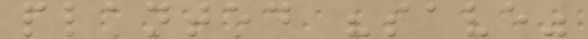planted "save"
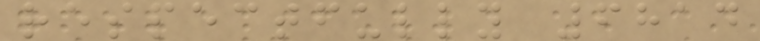respectfully 6814
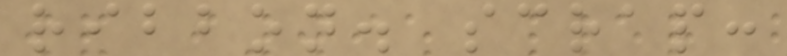ribbon. scrap:
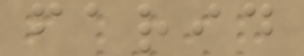farid
